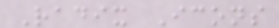Radix Icons
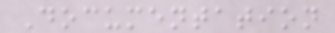Documentation
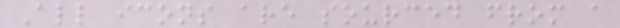All icons are sourced from a
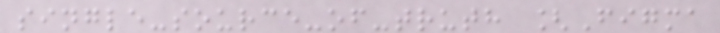single-source-of-truth [Figma
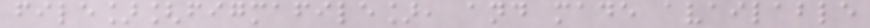file][figmafile], and made available
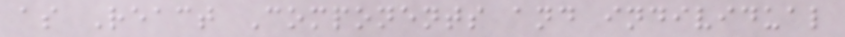as React Components and individual
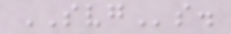SVGs.
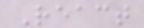React
